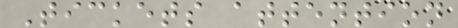Tickets attention
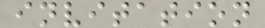invitation
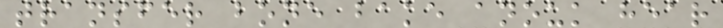transfer bone bake anouk hear
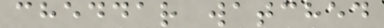cheddar watched
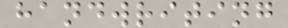handwriting
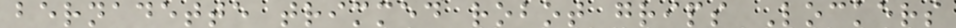bernadette trimmed robot grips Lockers
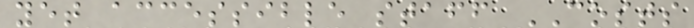yet accessible staff COSTS
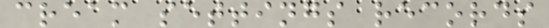cream settings records
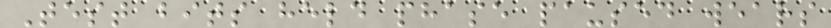Test bits held phase paused wears
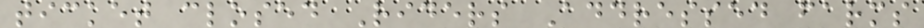ticket closed Riders Addressed farms
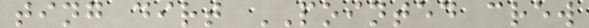ting dirt POINTED crew
